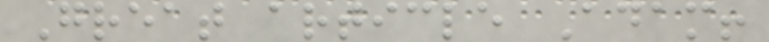Great article Adam!
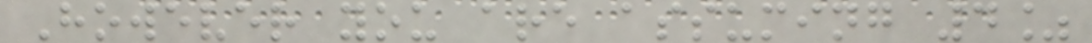However you are assuming 4%
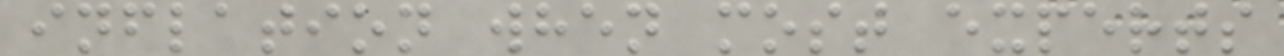inflation when most experts
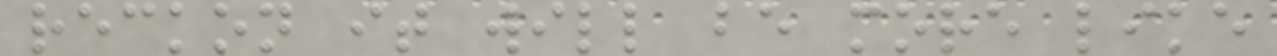reckon it will be more like
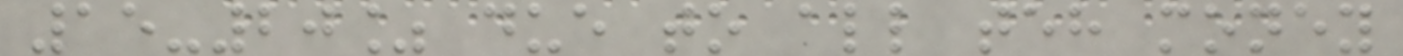15-20% due to all teh money
